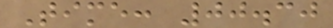Time: 00.30
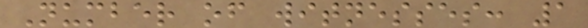Number of witnesses: 1
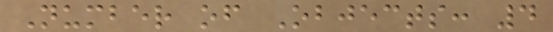Number of Objects: 4
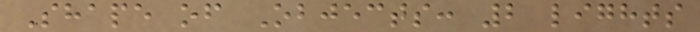Shape of Objects: 2 lights
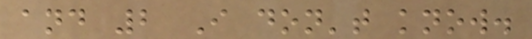and 2 I don't know.
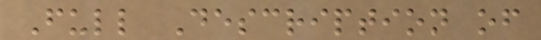Full Description of
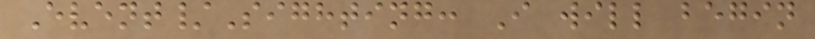Event/Sighting: I will begin
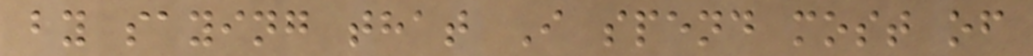by saying that I spend most of
